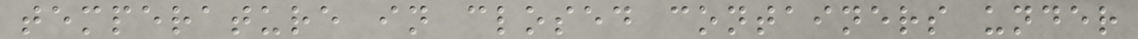temperature in closed containers under
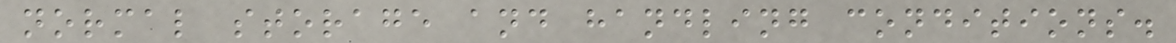normal storage and handling conditions.
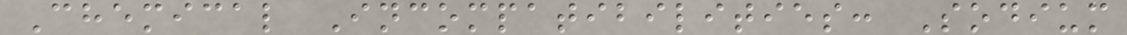Chemical Incompatibilities: Sodium
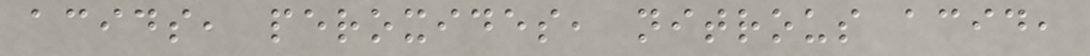acids, peroxides, nitrous acid,
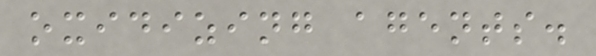oxidizing agents.
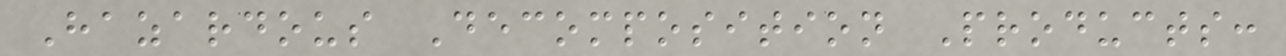Hazardous Decomposition Products:
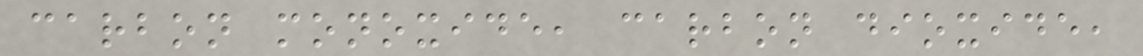carbon monoxide, carbon dioxide,
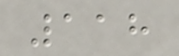118
